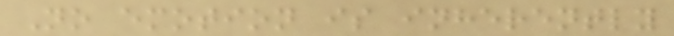No emotion is inherently
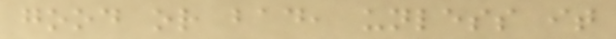good or bad, unless it
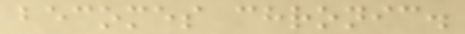becomes chronic.
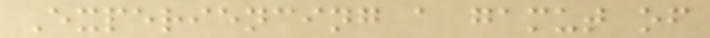Experiencing a gamut of
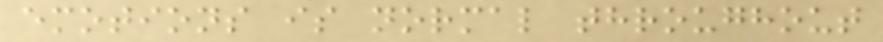emotions is normal throughout
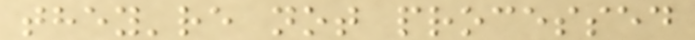they're not processed
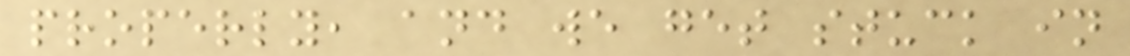properly, and we get stuck in
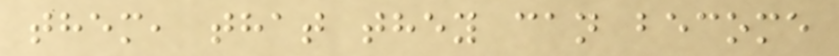them, that they can become
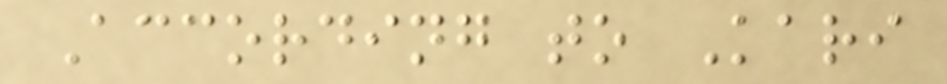According to Kari
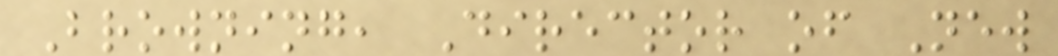Browning, Director of New
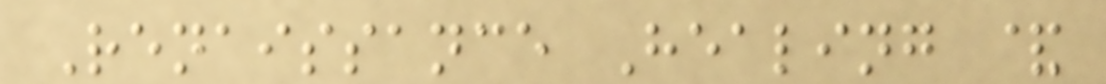Renaissance Healing &
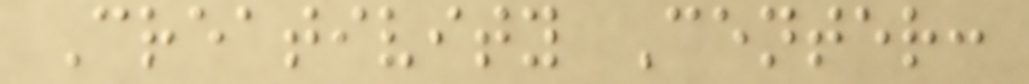Creativity Center:
